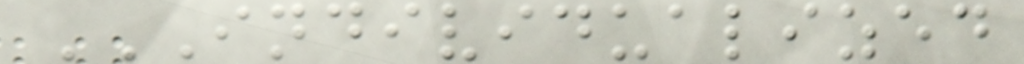INDIVIDUALIZED
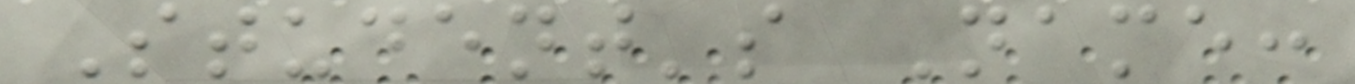Student's Name:
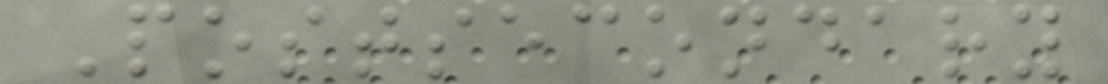Postsecondary
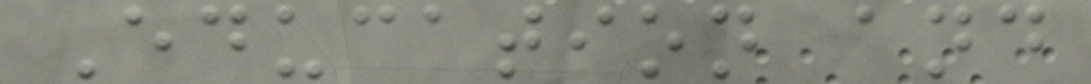Education and
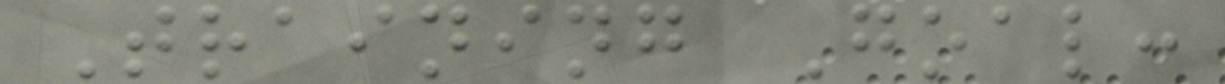Training Goal:
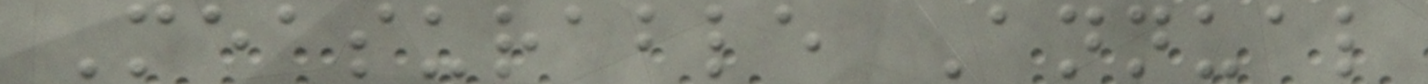Measurable Annual
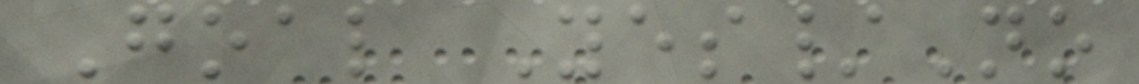Goal Yes/No
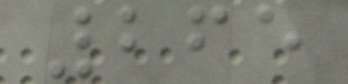265
